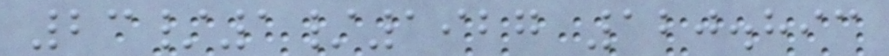23/1/1927 120.893
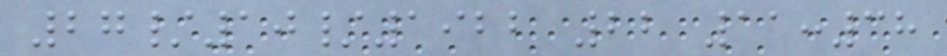27/10/1922 22 11:38
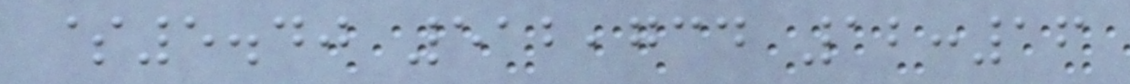$5.40 512,734 12:16
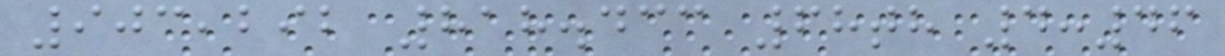903,292 818.433 68th 4:46
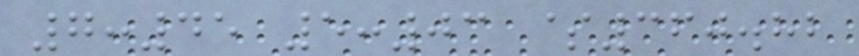7:45 5:03 $360.82
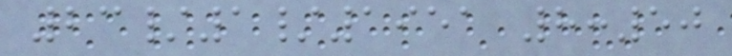23/1/1951 8:50
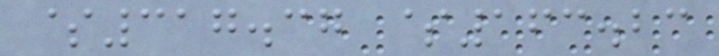$317.37 $163.23
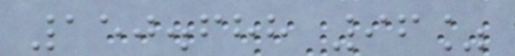150.688 96%
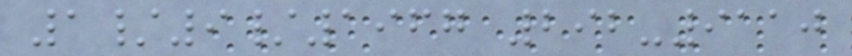1/9/1967 292-9110
